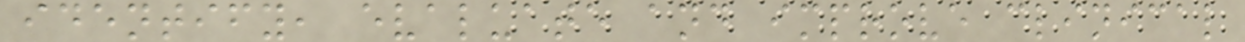identify, evaluate and improve clinical
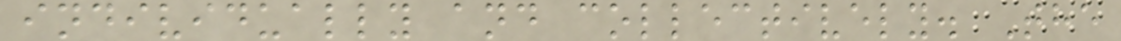individually and collectively. The
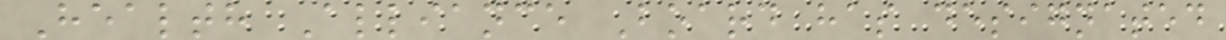Health Alliance Board has designated
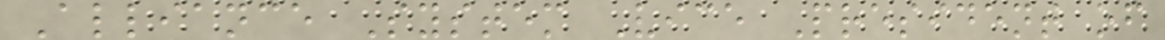Alliance System Vice President of
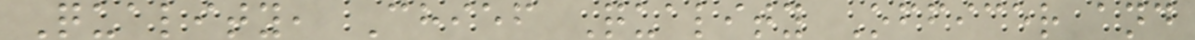Quality, Chief Quality Officer and
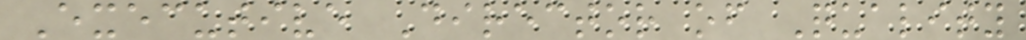Executive Director of Quality
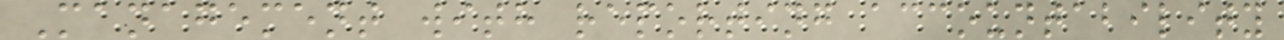Management with reporting accountability
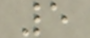5
